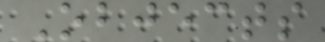Objects
